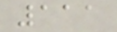111
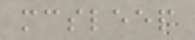mcsleep
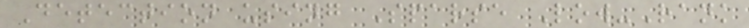Detection using Sparse Low-Rank
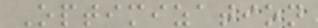Optimization
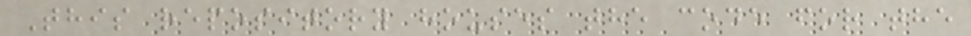This repository houses the code for the
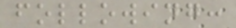following:
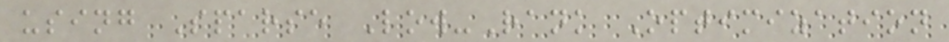using Sparse Low-Rank Optimization
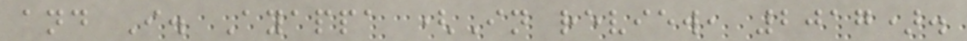and I. Ayappa (In review, 2017).
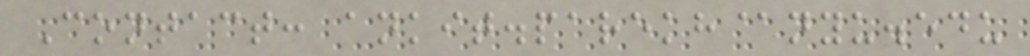Contact: ankit.parekh@nyu.edu
